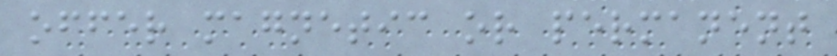offer magnetic or permanent
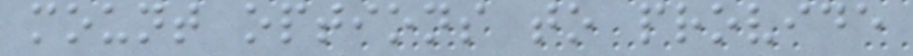mount options to provide
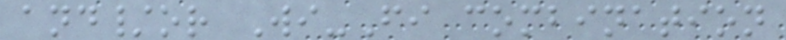and/or Wi-Fi combination
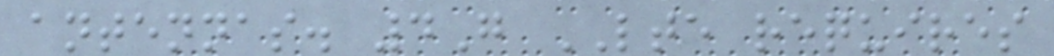antennas. 4G LTE requires
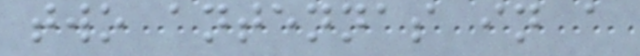two antennas in a
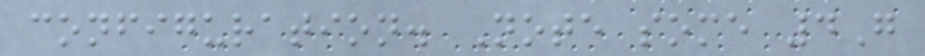configuration. Note some 4G
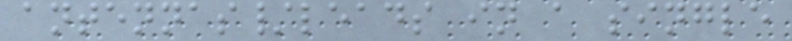antennas/leads in a single
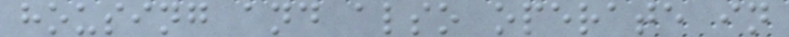housing and also operate in
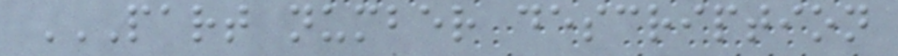PART NUMBER DESCRIPTION
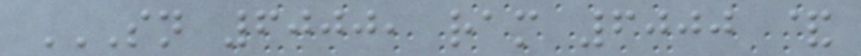SN 6000, RAM 6000 &
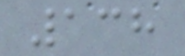138
